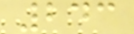243
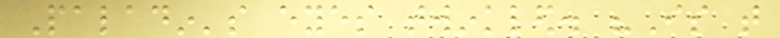Paladin's eyes twinkled. "Is that
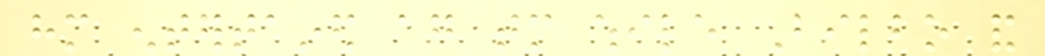him entertained again tomorrow while Bilbo and
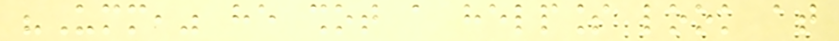"Umm," he shot a helpless look at
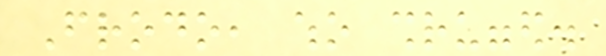Frodo, who shrugged.
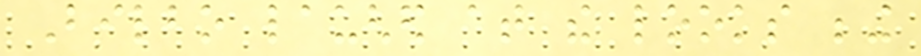Bilbo laughed at the looks being
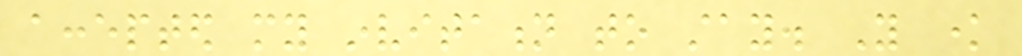accepted my invitation to stay. You know
